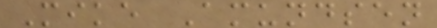Mike Amundsen
